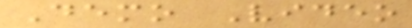Demo Video
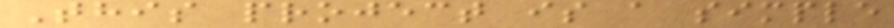This project is a simple
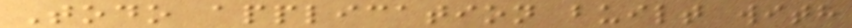Todo application built with
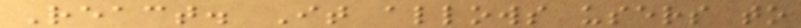React. It allows users to
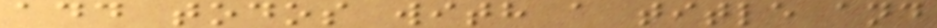add todos with a title and
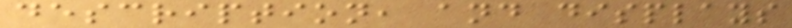description, and displays
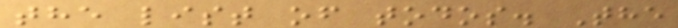the list of todos. The
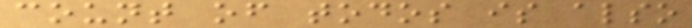count of todos is also
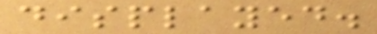displayed.
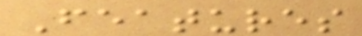Features
